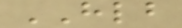HLB
